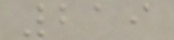219
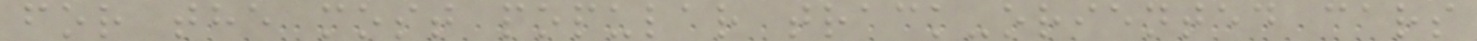for the most popular track-oriented cars
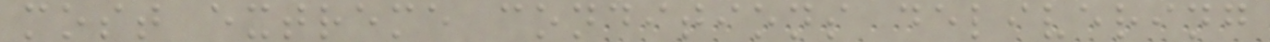most extreme conditions delivering
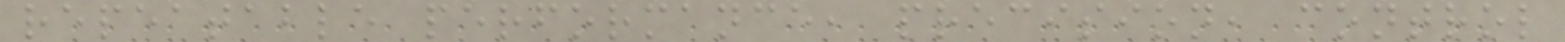repeatable performance, precision, control
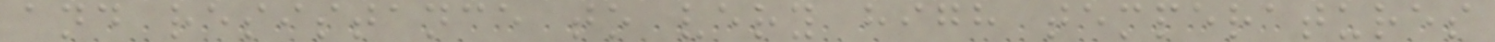and resistance to very high temperatures
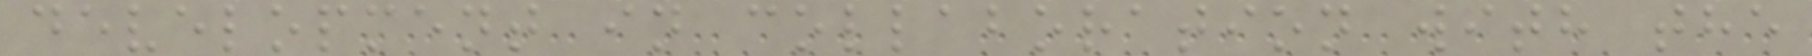development in collaboration with the
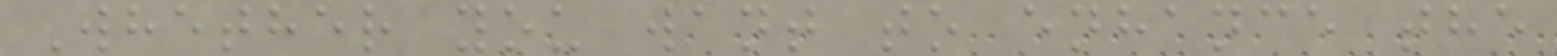Whether you want to enhance the
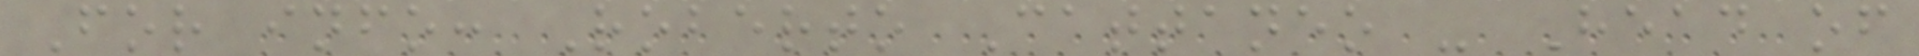For info: Roberto Cattaneo - Head of
